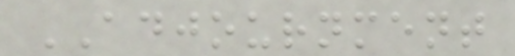ADJOURNMENT
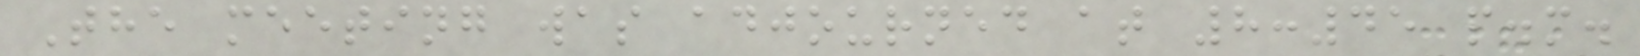The meeting was adjourned at 8:45 p.m.
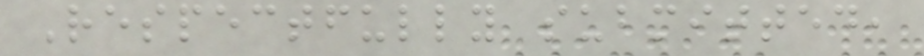Respectfully submitted,
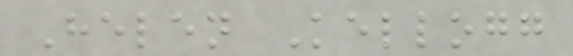Helen Kellogg
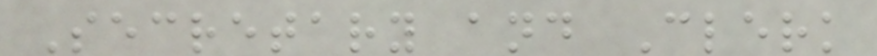Secretary and Clerk
